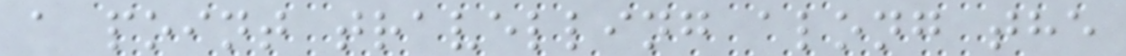a point travelling along the
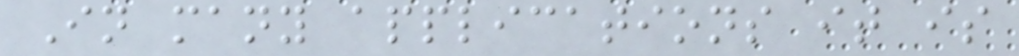In many applications it is
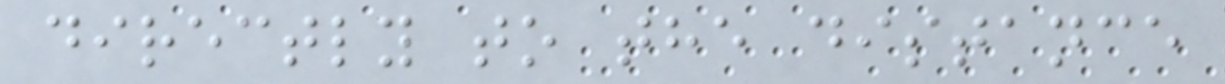directly to the distance
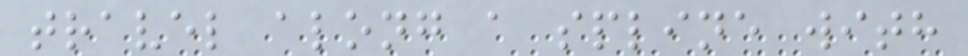travel along a spline with
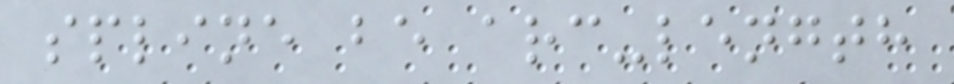spline be arc-length
